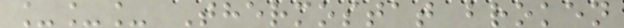___ Thermostat broken
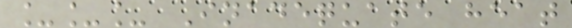___ Inadequate heat
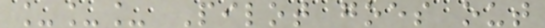___ Pilot goes out
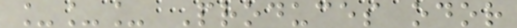___ Produces odor
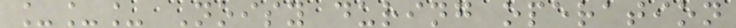___ Noisy during operation
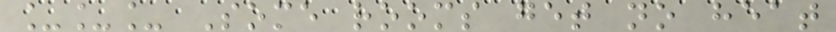___ Some rooms get no heat
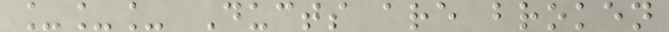___ Ducts are broken
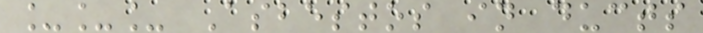___ Asbestos in ducts
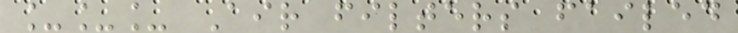___ Air filters failed
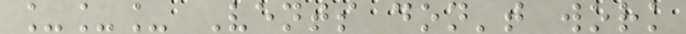___ Vents don't work
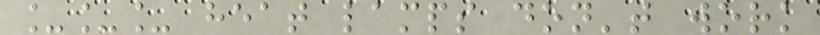___ heat lamps don't work
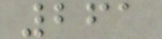261
